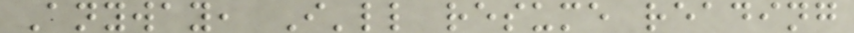Anyway, I'll resume reading
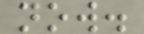now.
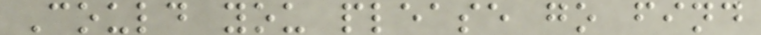Could you please go find
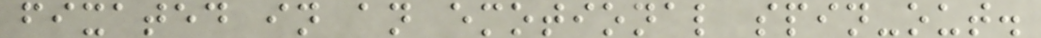fixated in an emotional spin-out.
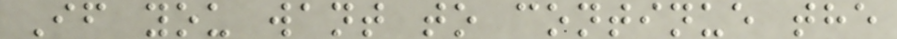If you want to continue the
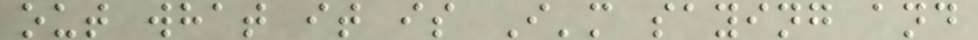out what it is I'm saying and
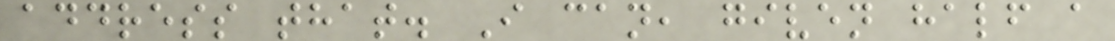address that. I can, given half a
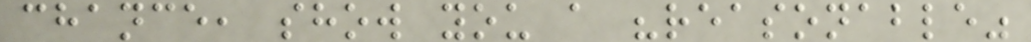chance, show you a "reasonable"
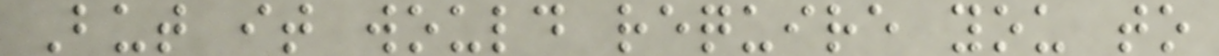But it would require you to
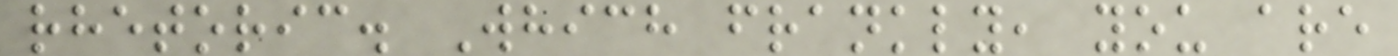rhetoric. Which frankly, you are
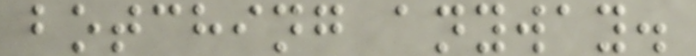botching anyway.
